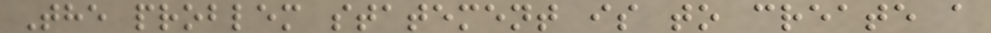The problem statement is to create a
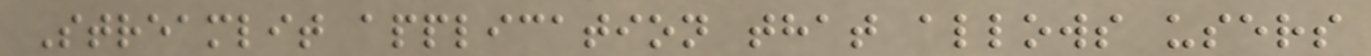Streamlit application that allows users
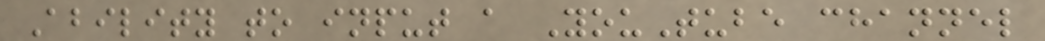Ability to input a YouTube channel
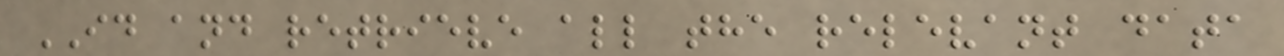ID and retrieve all the relevant data
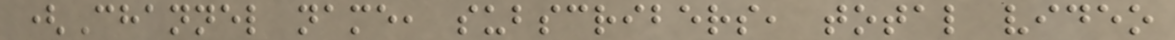(Channel name, subscribers, total video
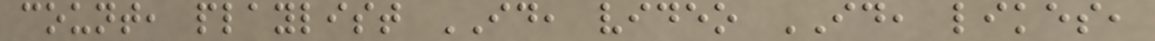count, playlist ID, video ID, likes,
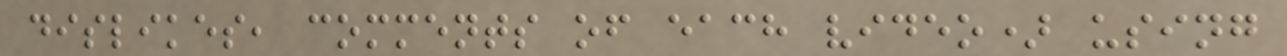dislikes, comments of each video) using
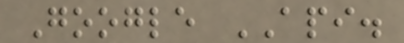Google API.
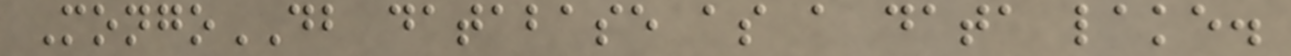MongoDB database as a data lake.
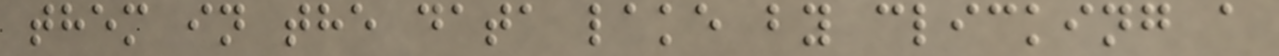them in the data lake by clicking a
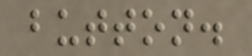button.
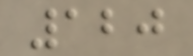120
